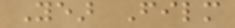Year Film
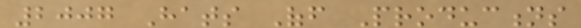2007 Hats Off Productions
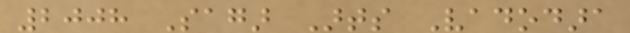2008 Sagar Arts Vadodara
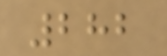282
